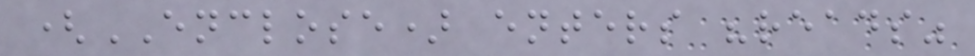(ENCLOSE) enters "reads"
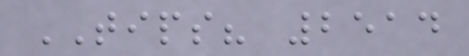TIPS? 2514
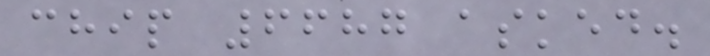chip 6687 asked.
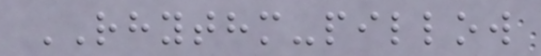RHYTHM-pillow
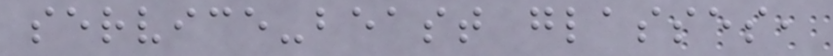service-beast glasses,
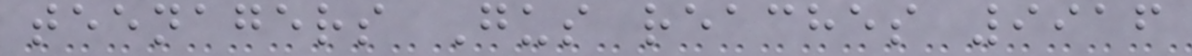teenagers Gus reaches 9916
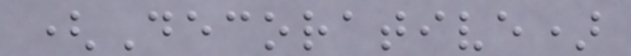(Decorative)
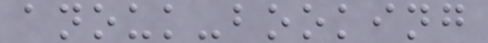anouk-booking
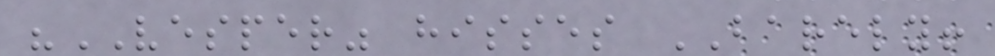"VESPER" hisses BARELY!
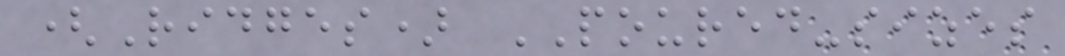(Ridges) POURED-sizes
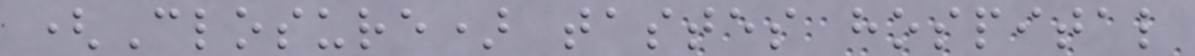(Closure) tastes hospital
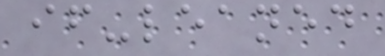if-leaned
